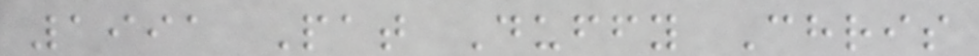1991 Pat Duffy Chris
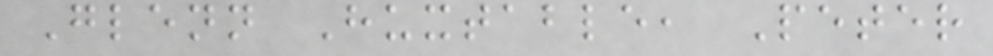Glenn Huxtable, Peter
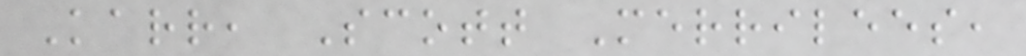Karr, Scott Merrilees,
